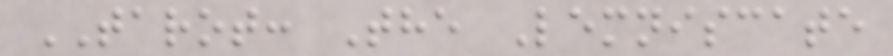TAROT: The Lemniscate
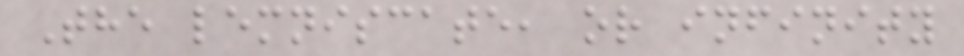The lemniscate, or infinity
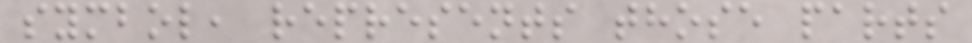symbol, represents those parts
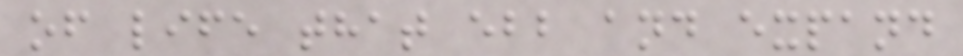of life that ebb and expand
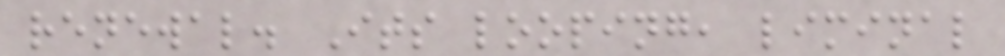renewal. Its looping, liminal
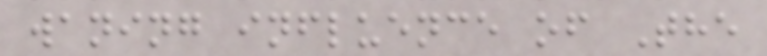waning influence of The
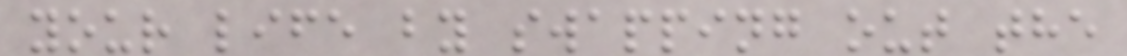your life by swapping out the
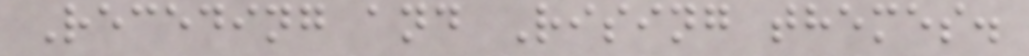Receding and Rising themes.
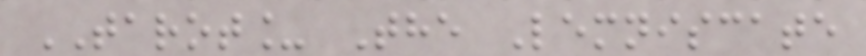TAROT_ The Lemniscate
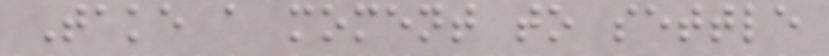Take a moment to settle
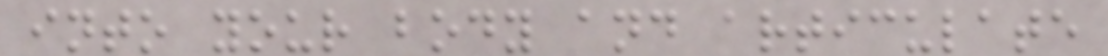into your body and articulate
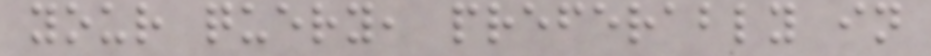your query, preferably in
